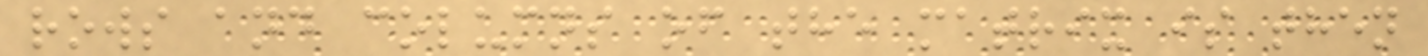rows and columns of the matrix is then
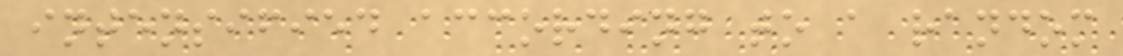intensified according to a random
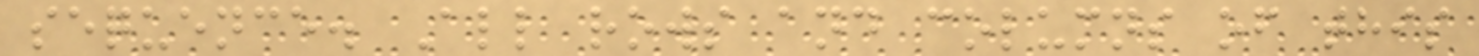sequence. All rows and columns of this
